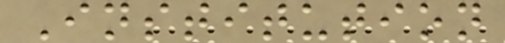Institution
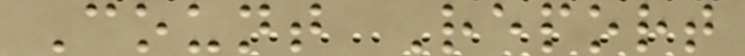Count Report
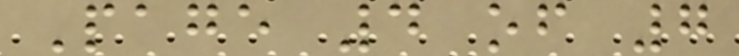Page 4 of 7
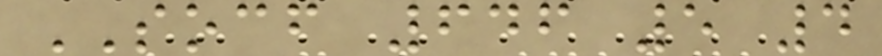SOCF 646 5 4
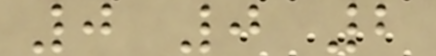0 0 2
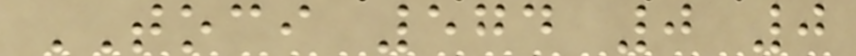TOCI 574 0 0
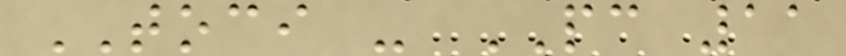TOCI - PC 11
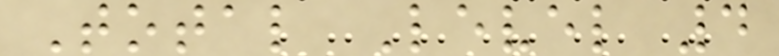Total Level 4
